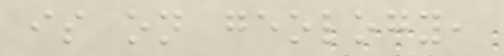is on geology,
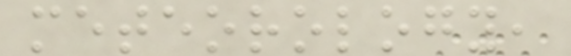meteorology,
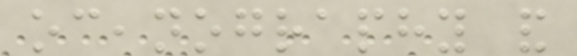oceanography and
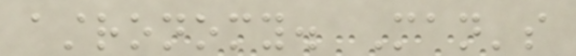astronomy. Man's
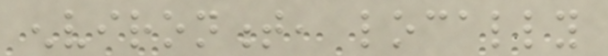environment, locally
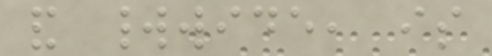and worldwide, is
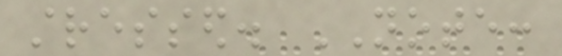stressed. NOTE:
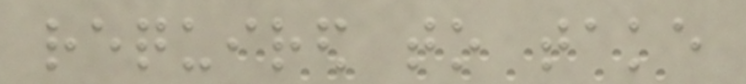required to take
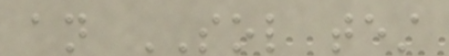an SOL test
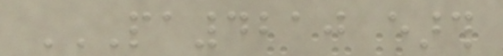PA4210 EARTH
